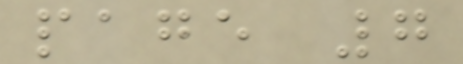page 7
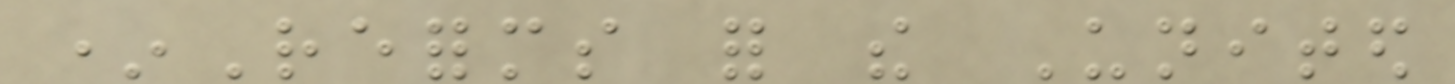*Reforms for the United
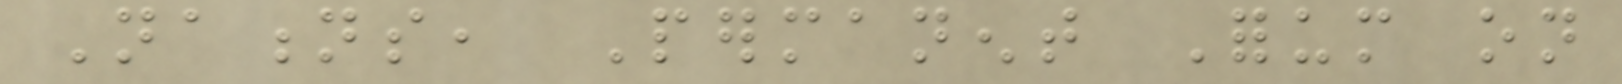Nations, Permanent Forum on
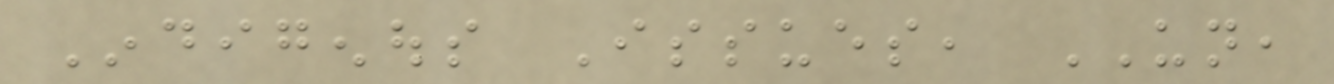Indigenous Issues, UN,
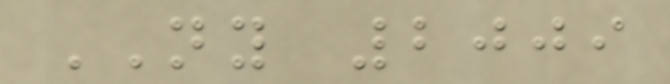NY 2009
